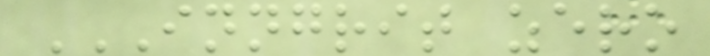INNGRIT ZERO
